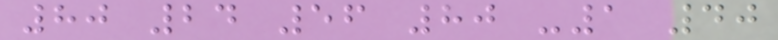80 24 56 80 -1 40
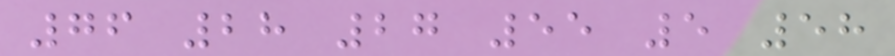76 28 27 55 5 58
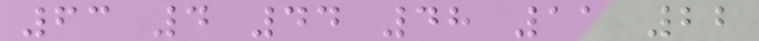63 4 44 48 11 22
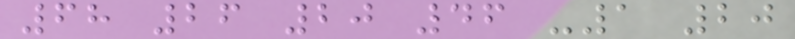68 26 20 46 -1 20
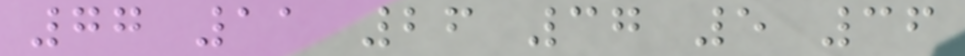77 11 26 37 5 36
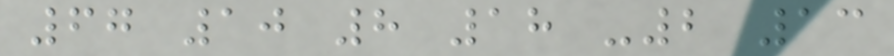67 10 8 18 -2 13
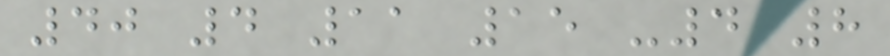40 4 11 15 -4 8
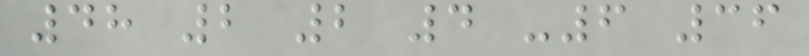48 2 2 4 -6 36
